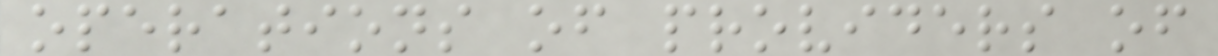operations of providers of
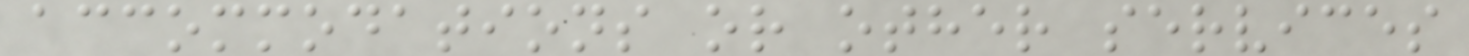accommodations or other services
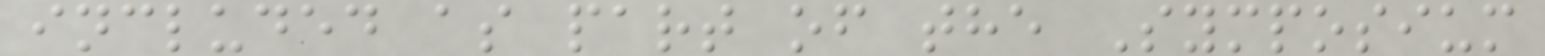included as part of the Symposium
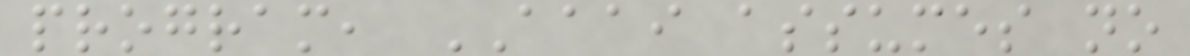program, AAAI assumes no
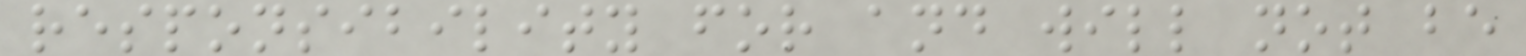responsibility for and will not be
